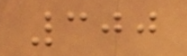300
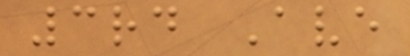3rd Ave
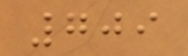709
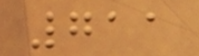711
